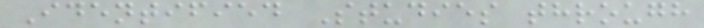Identified Studies through
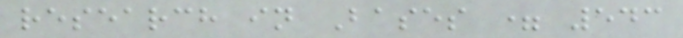research in Bases = 543
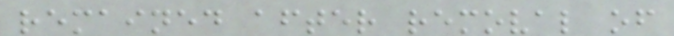remained after removal of
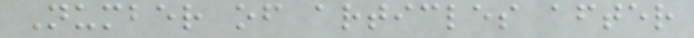Number of articles after
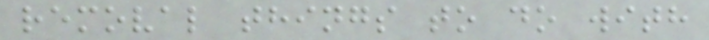removal things to do with
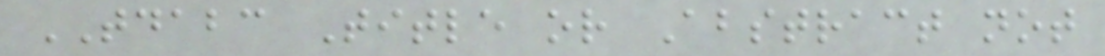TDABC Title or Abstract not
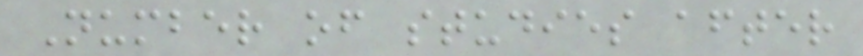Number of studies after
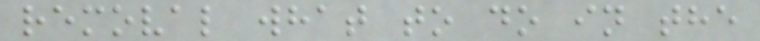removal what to do in the
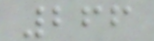266
